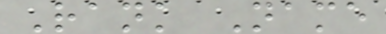Rank Name
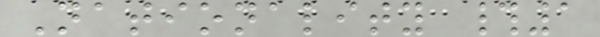Nationality #1
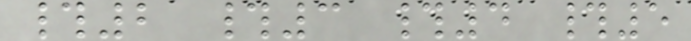#2 #3 #4 #5
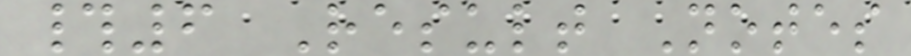#6 Result Notes
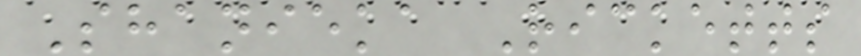Shanieka Ricketts
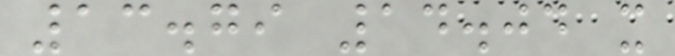13.79 14.04 x
